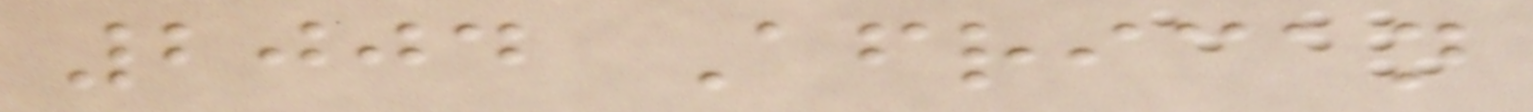2004 African
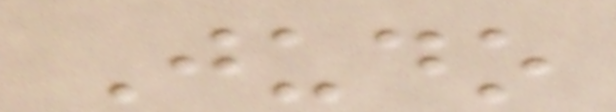Judo
